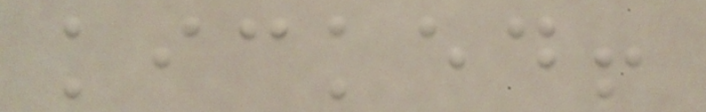kicked!
